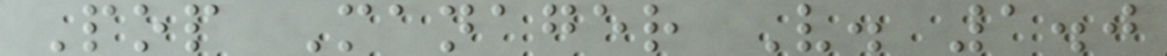Pop Manager V. 1.0
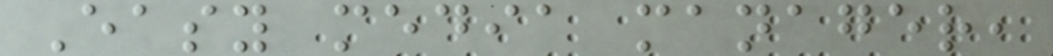Easy media manager,
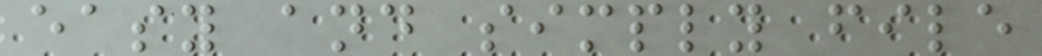easy and simply file
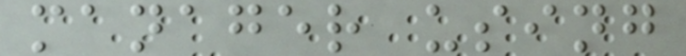manager using
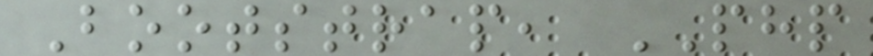Bootstrap, PHP
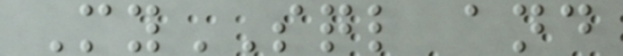MySQL and
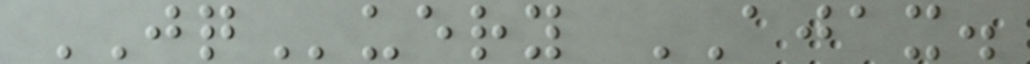JQuery AJAX.
